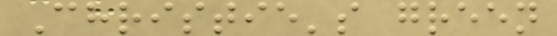Christie's green
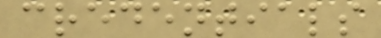credentials
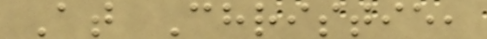At Christie,
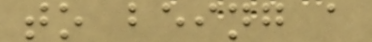to being a
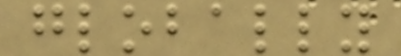globally
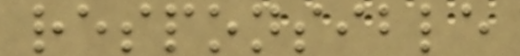responsible
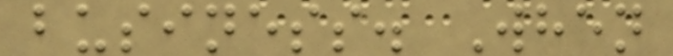business. When
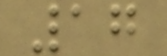17
